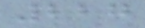227
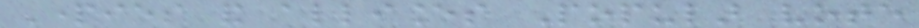Parties and alliances Popular vote
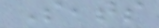Seats
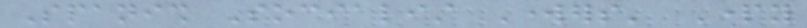Spanish Socialist Workers' Party
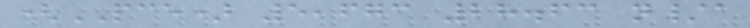(PCE) 5,673 28.63 n/a
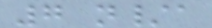7 n/a
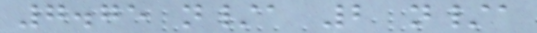7.75 n/a 2 n/a
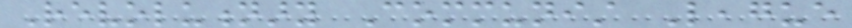Revolutionary Communist League
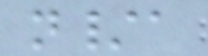n/a
